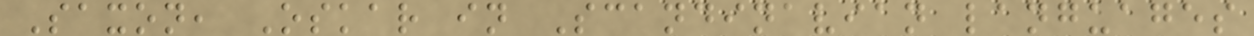Saxon, Oskar in Scandinavian languages
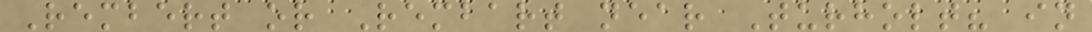Rembert or Rembart near Turholt? in
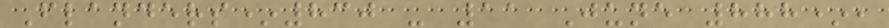Flanders*830 - 11 June 888*,
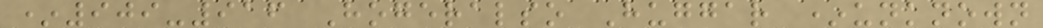*909-916 Hogeralso Huggar *unknown
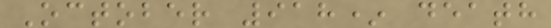October 918* death
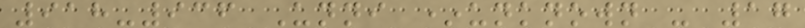918-936 Unni *unknown - 17
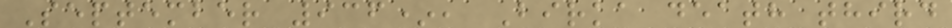September 936*, Birka death third
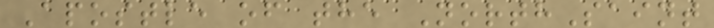Apostle of the NorthSaint
